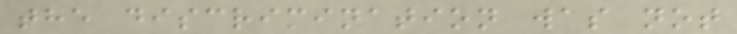the discrimination was not
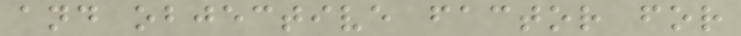and objective factor for
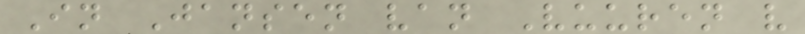In Jansen van Vuuren v
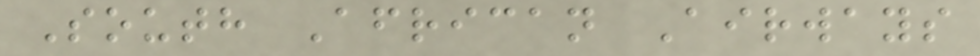South African Airways
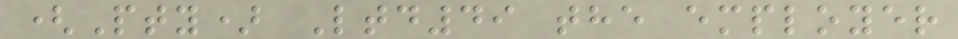(Pty) Ltd49 the employer
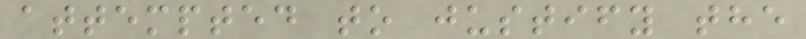attempted to justify the
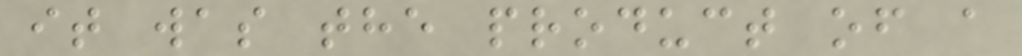it was the product of a
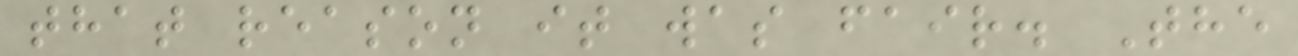that reason it was fair. The
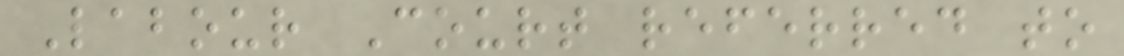Labour Court referred to
